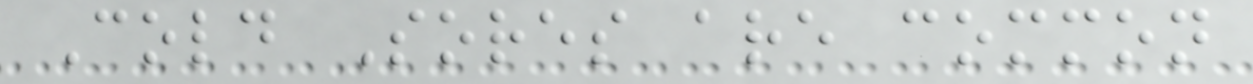Cold Sores are common
